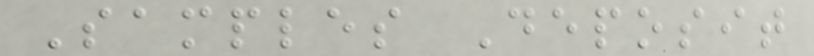Samples Deposit
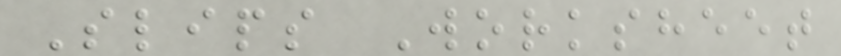Slips Worksheet
